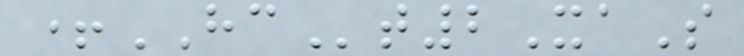+HCt2XaS
